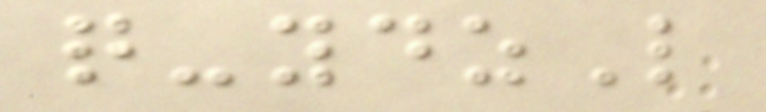q-ydzL
